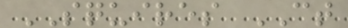SQUIRES CT
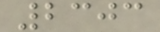2303
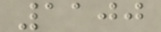1100
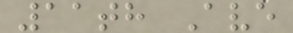11th Ave
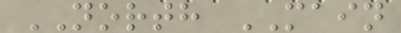NORTH MAIN
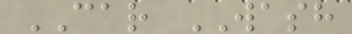CAR WASH
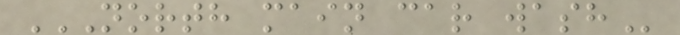NORTH MAIN CAR WASH
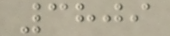3809
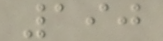190
